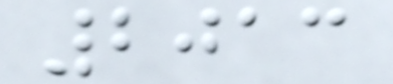2013
